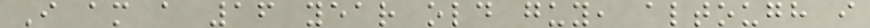I am a 16 year old guy, altough i
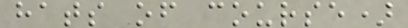hats of course)
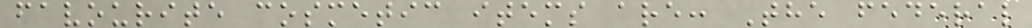favourite cosmetic items are: The federal
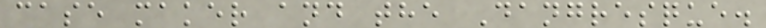case maker and the Dangresque.
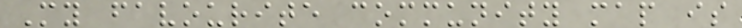My favourite community map is
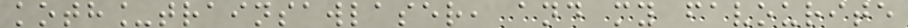koth_trainsawlaser, and my favourite
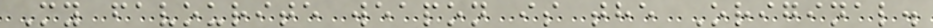My favourite weapon is the Original.
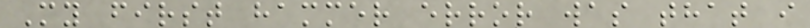My first hammer error was that i
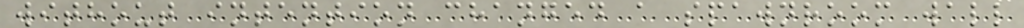without intention changed a spawnroom wall
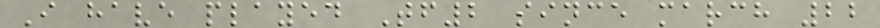I have played Tf2 since march 22
